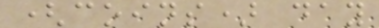(coins) day
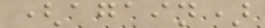(again)
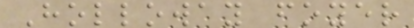Holloway foyer
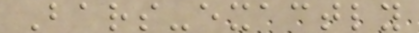Bars-exactly
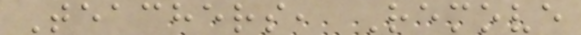Teachers, Remove
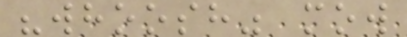"whoosh" mow
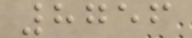8756
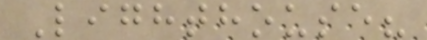Lighthouse?
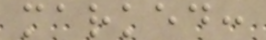marked:
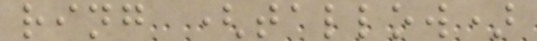ring (tallow)
